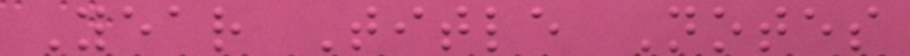Year Title Notes
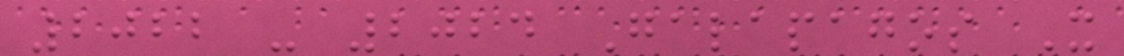2022 - 2024 Galapagos X
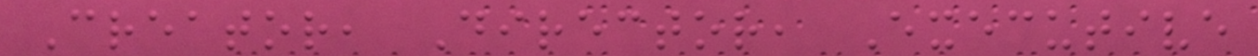Creator, Director, Executive
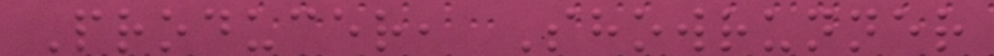Producer, Showrunner
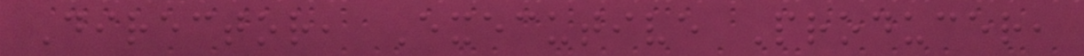Director, Executive Producer,
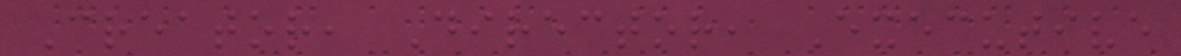Creator, Director, Executive
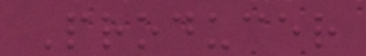Producer
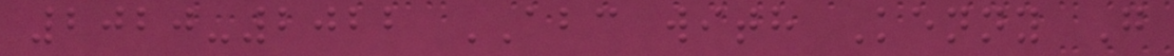2020-2022 ABC with Kenny G
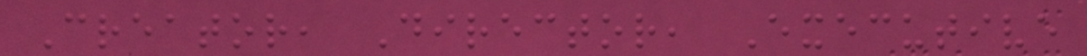Creator, Director, Executive
